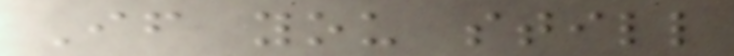If you still
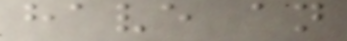have an
